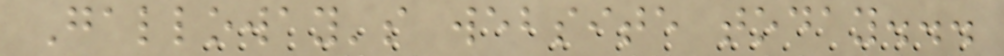Galloway's website today...
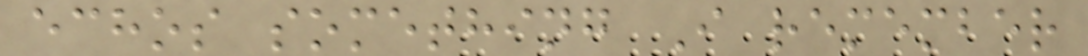echos something I remember
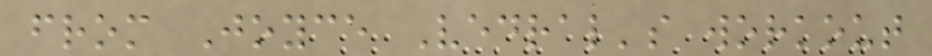from Joyce Vedral's workout
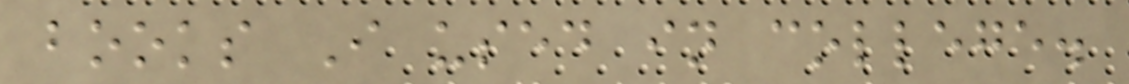books I used in college.
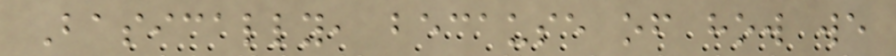Basically, because of how we
